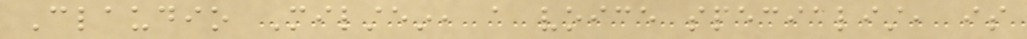Claudio Milstein, a voice specialist, is
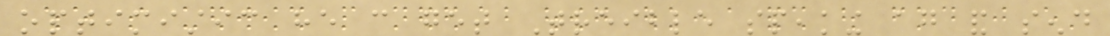optimistic he can get Treible speaking again and send
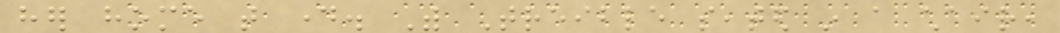her home that day. With Treible seated in a chair,
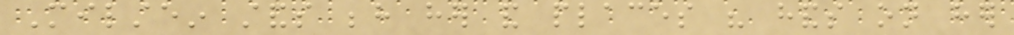Milstein stands behind her and places his hands on her
